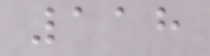118
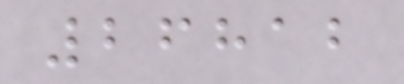26812
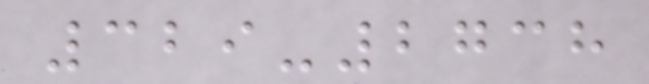329-2738
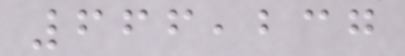666,237
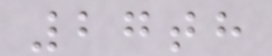27th
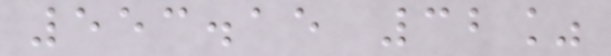553.15 32%
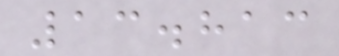13.813
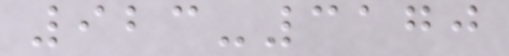923-3170
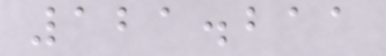121.211
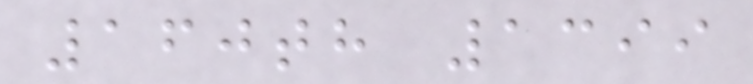160th 1399
